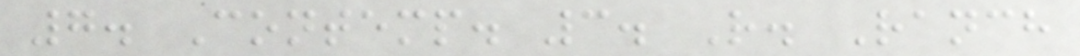7. Contemp. 3. R. Ranch
